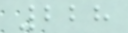228
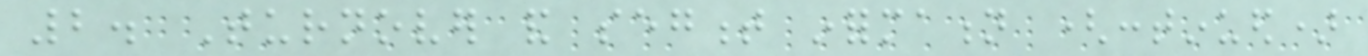2. Turnover and segment information (continued)
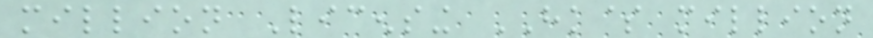million Licensing HK$ million
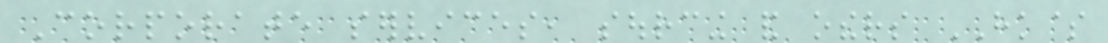Corporate services, sourcing and others HK$
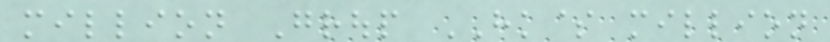million Group HK$ million
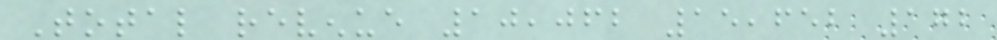Total revenue 10,062 15,652 172
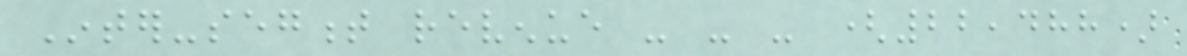Inter-segment revenue - - - (22,488)
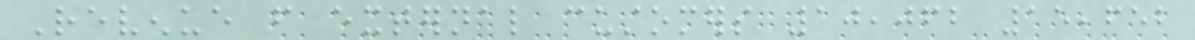Revenue from external customers 10,062 15,652
